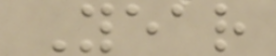Year
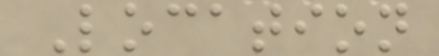Location
